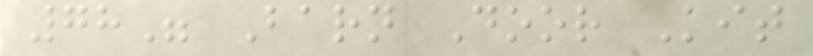78" Barn Door Kit
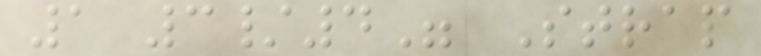1 3/4" Strap
